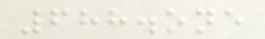688.one
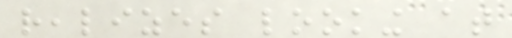realizes looking at
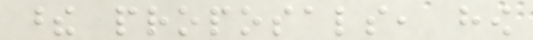these proposals, how
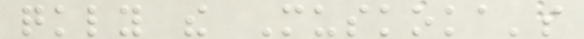quickly the Muskoka's
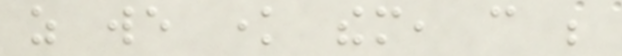as we know them, can be
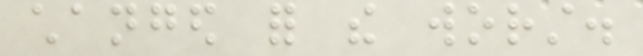changed for the worst.
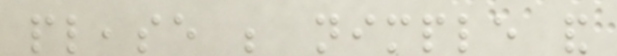please be nimple and
